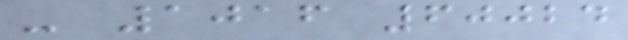- 1016 60024
